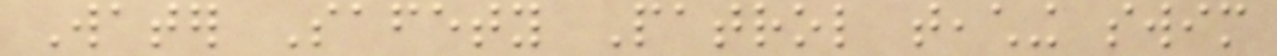Water Safety Patrol teaching swim
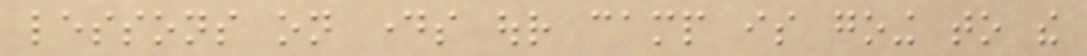lessons on days our camp is going to the
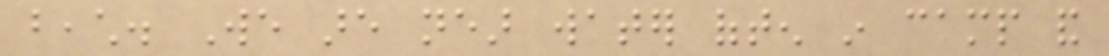beach. We are near water often in camp and
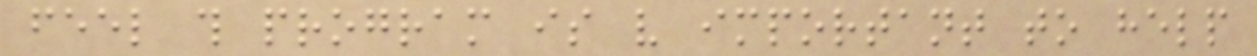feel this program is very important to help
